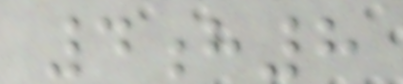4h8
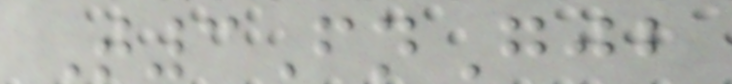T3FnGjb
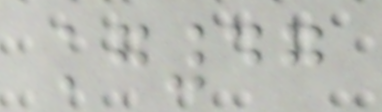kg47
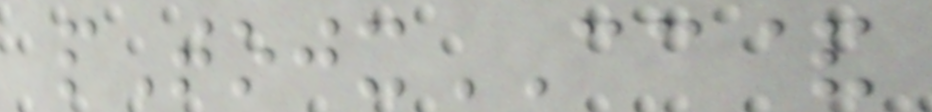pTojxCC&
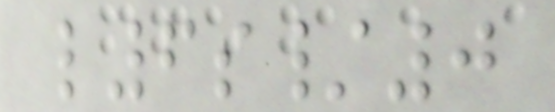l6s/0
